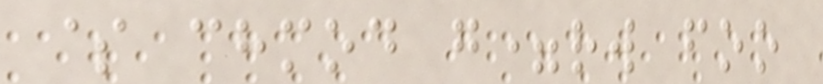$ chmod g=rw foo
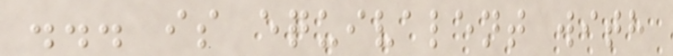... is equivalent with
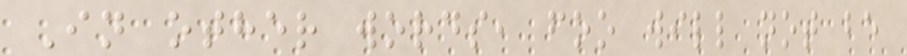In other words, foo will not be
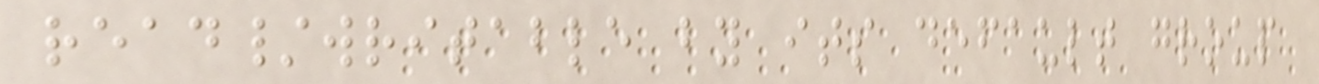read/writable by its default group
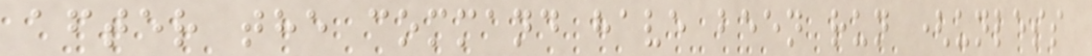after the command have been run (unless
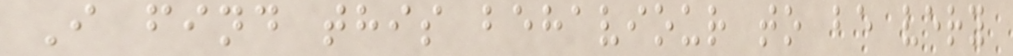I find this behaviour to be very
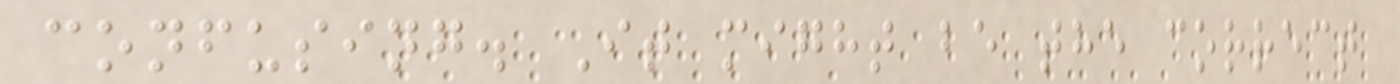confusing. It might be the correct
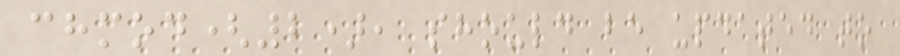chmod(2), should be updated to
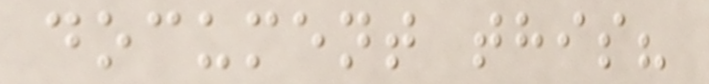document this?
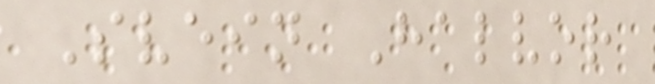Svein Halvor
